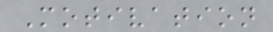Motivation
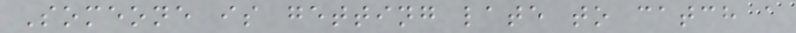Someone is getting late to catch a
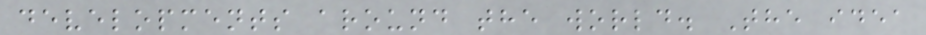developments around the world. The idea
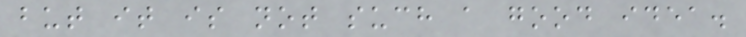but it is not such a good idea.
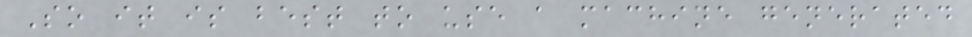So it is best to use a machine generated
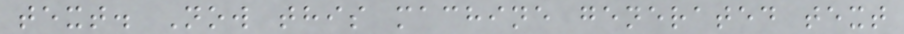text. Now this machine generated text
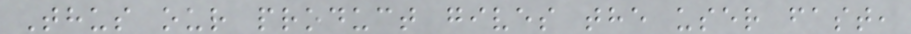Thus our product gives the user fast,
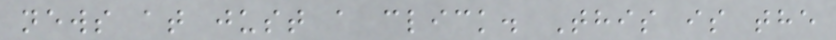news at just a click. This is the
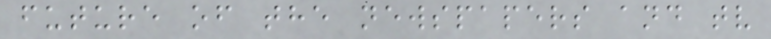future of the newspapers and tv
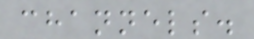channels.
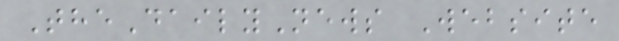TheDailyNews Website
